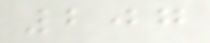207
